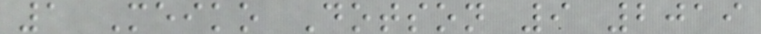1 Meiko Dotson 9 2019
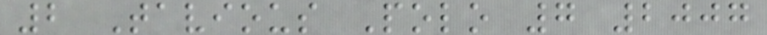2 Tavious Polo 7 2007
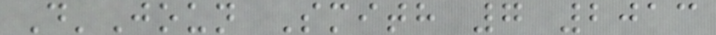D'Joun Smith 7 2013
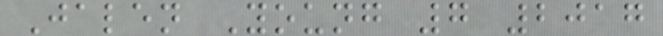Jalen Young 7 2017
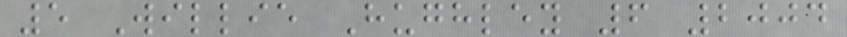5 Willie Hughley 6 2004
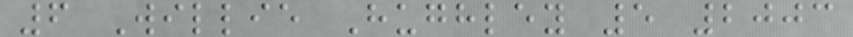6 Willie Hughley 5 2003
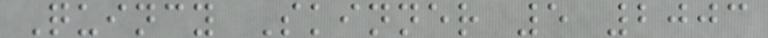Quincy Skinner 5 2003
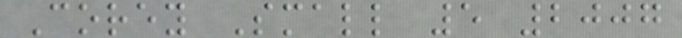Corey Small 5 2007
